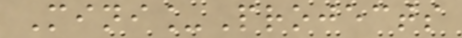Mini_Projects
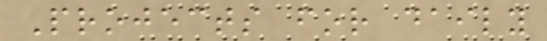Projects for daily
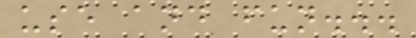use and fun...
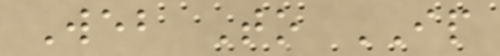Web To IP
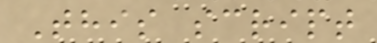This script
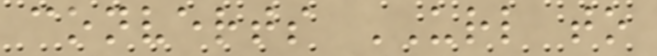converts URL to
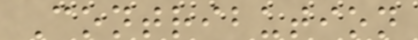Contribution
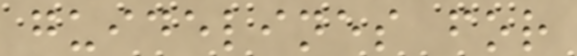guidelines for
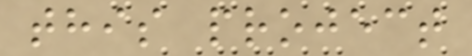this project
